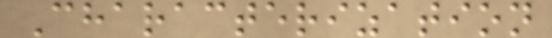Characterization
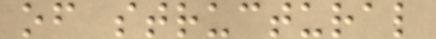of structural
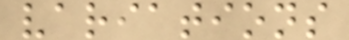variations
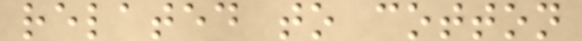related to cotton
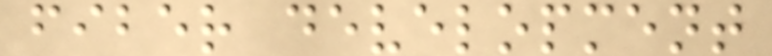fiber development
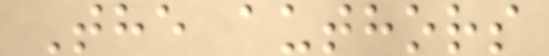The authors
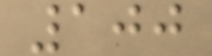100
